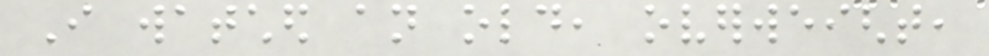I watched an old, overweight,
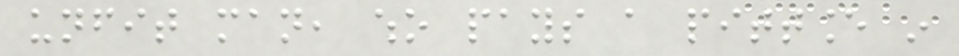unfit man, who pays a pittance in
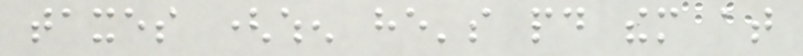taxes (when he's paid them at
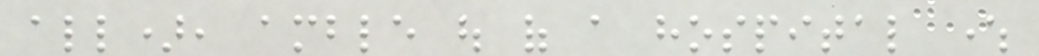all), amble out of a hospital where
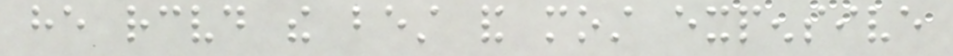he received the best and most expensive
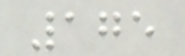175
